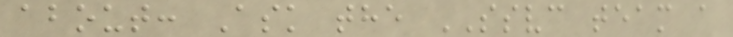about: Ask the SSVC team a
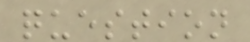question
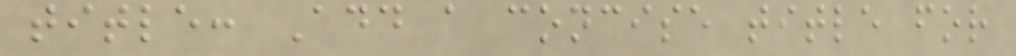title: Add a concise title for
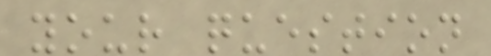your question
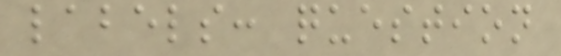labels: question
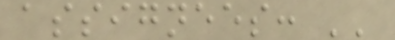assignees: ''
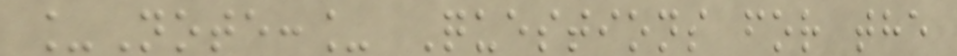_Note:_ Questions for the
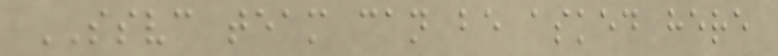SSVC team can be asked here
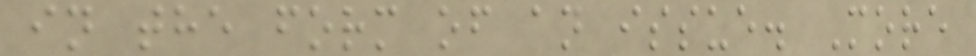in the form of an issue. More
